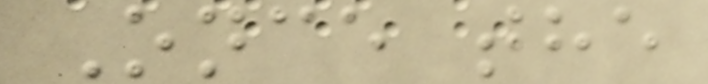Once the
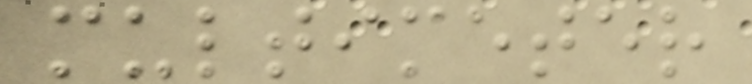multimeter
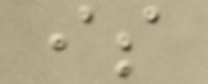is
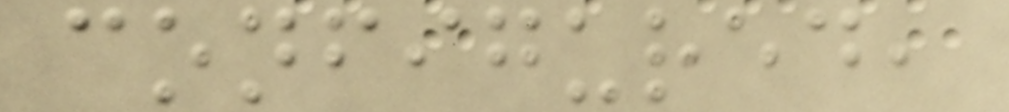configured,
